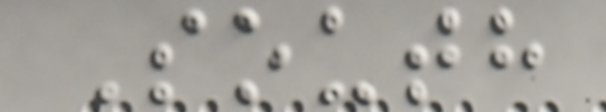South
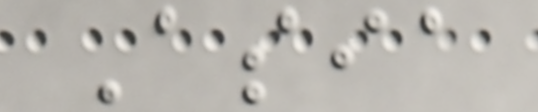Asia
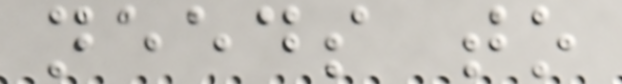needs to
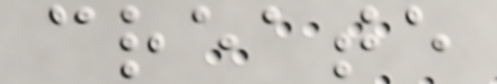create
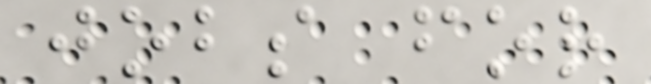jobs for
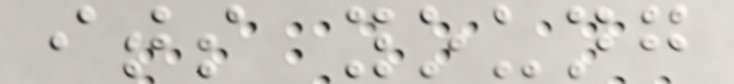its young
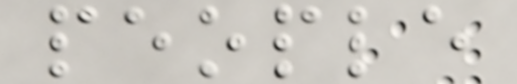people
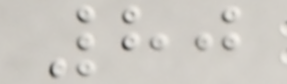80
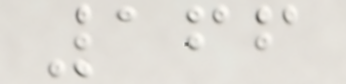166
